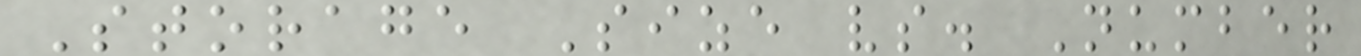Storage Size vs. Number
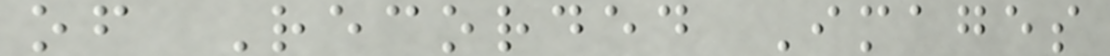of Recorded Images
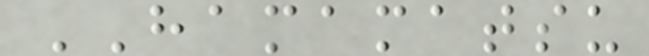HAMAMATSU
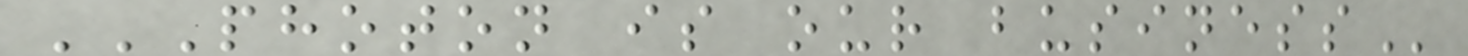PHOTON IS OUR BUSINESS
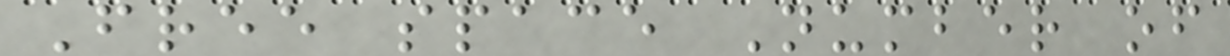Free space Number of
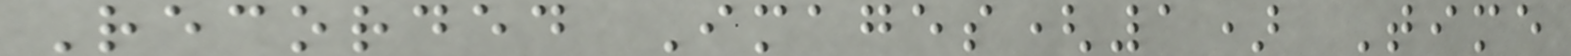Recorded Images(1) Time
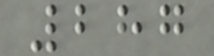287
